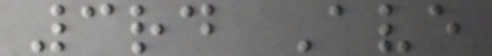3rd Ave
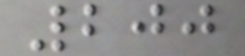200
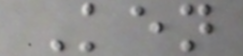Ken
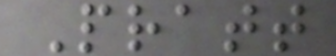Pratt
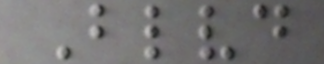Blvd
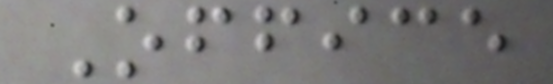Office
